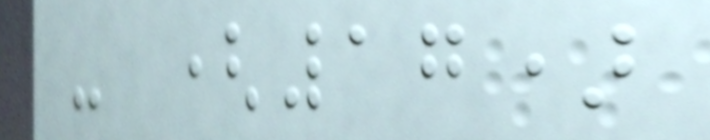- (17)
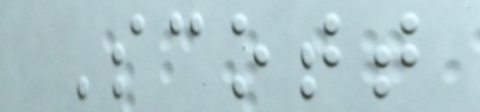Scott
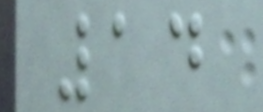14
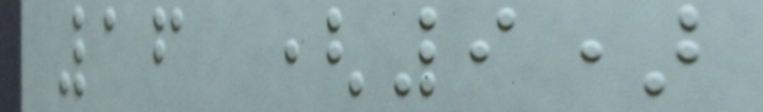16 (9)
